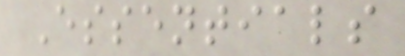Essentials
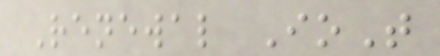Renewal IoT
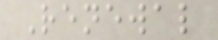Renewal
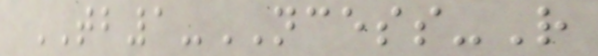TB1-NCESS-R
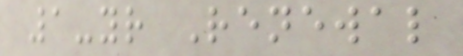1-yr Renewal
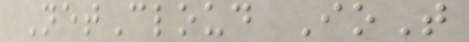NetCloud IoT
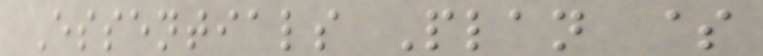Essentials Plan $
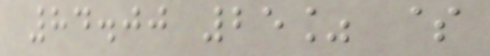84.00 25% $
